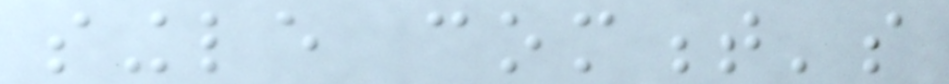single comment's
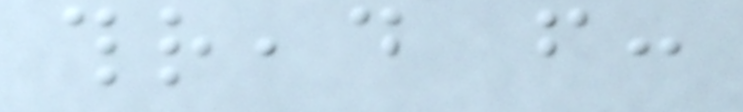thread from:
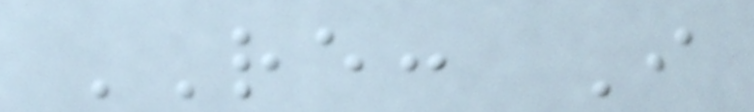RE: I
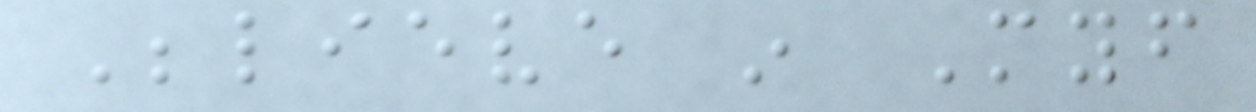Believe in Myself
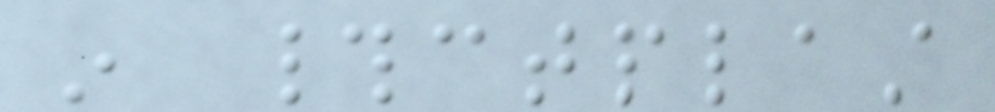in #ctplast
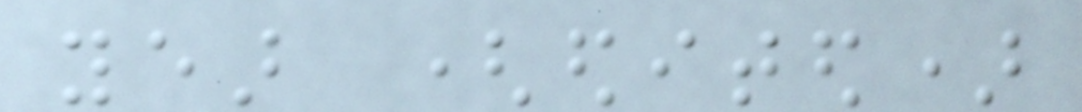year (edited)
